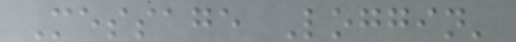Message Loggin'
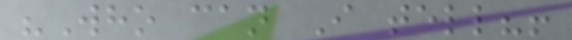"Who can I tell?!
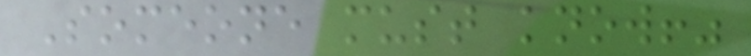Someone must know!"
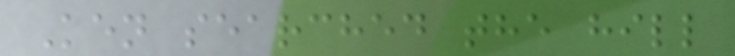Ken searched the hill
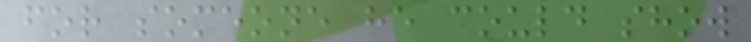for someone he could show
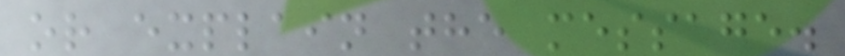or explain the message.
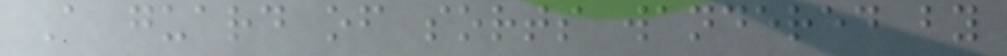A guard of sorts wandered by
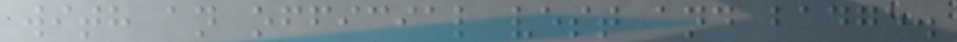with an official vest and badge.
